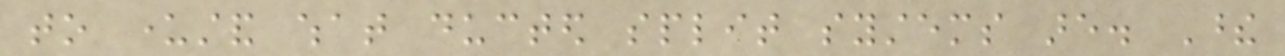to understand what ducted split systems are. These
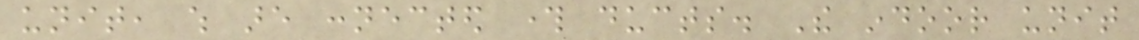unit, which are connected through ducts. The indoor unit
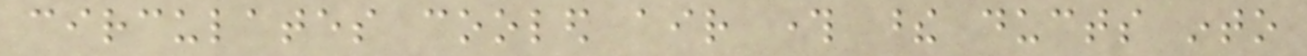circulates cooled air through these ducts into
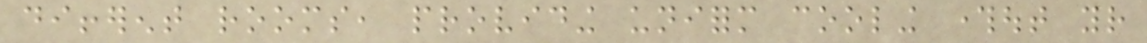different rooms, providing uniform cooling throughout your
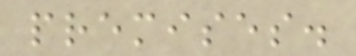premises.
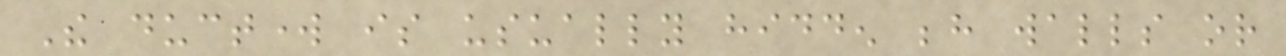The ductwork is usually hidden behind walls or
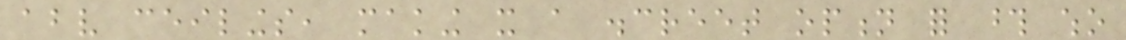above ceilings, making it a discreet option for those who
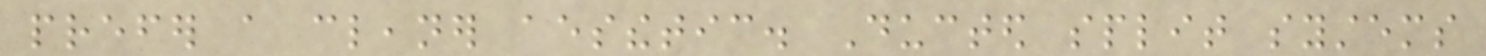prefer a cleaner aesthetic. Ducted split systems
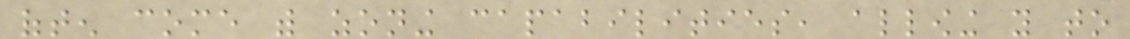often come with zoning capabilities, allowing you to
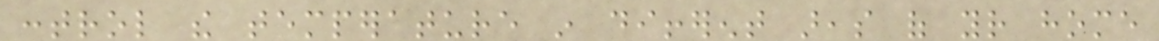control the temperature in different areas of your home
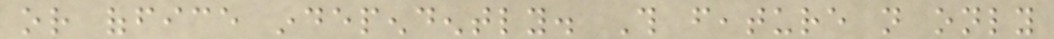or office independently. This feature not only
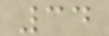34
